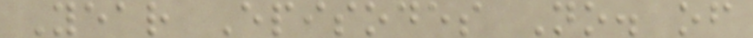Year Episodes No. of
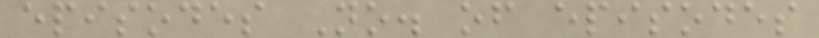episodes No. of episodes
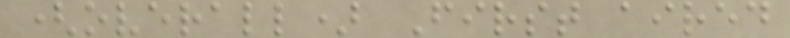(overall) First aired
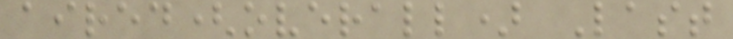aired(overall) Last
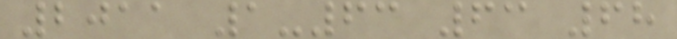2011 1-63 63 68
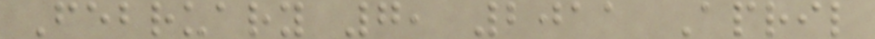February 7, 2011 April
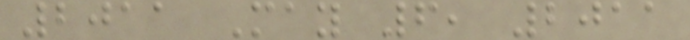2011 May 6, 2011
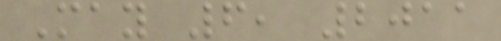May 6, 2011
